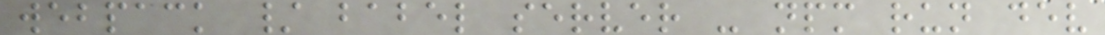webpack / babel server - npm run dev
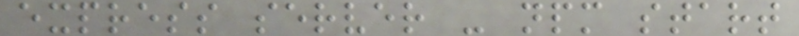express server - npm start
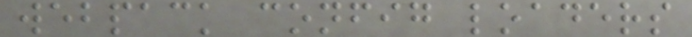webpack config loaders
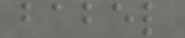babel
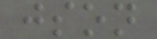json
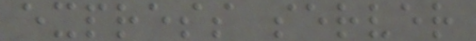express server
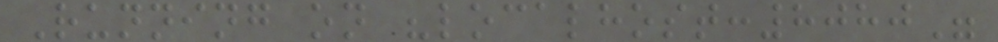Running on "localhost:8080"
